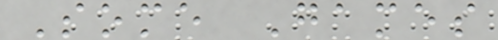Some Games
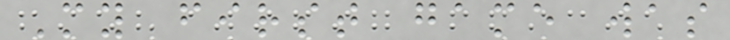My first game was
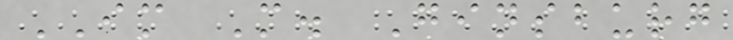IM M. Ginsburg
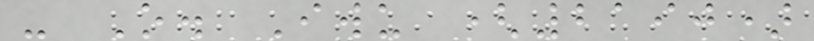- O. Iwu (2190)
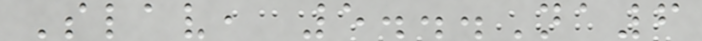Slav, 5...Na6
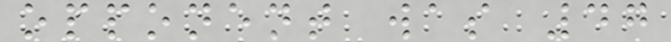opponent was 47
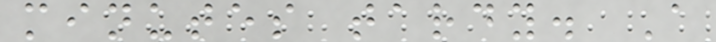minutes tardy. A
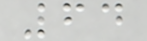64
